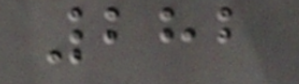282
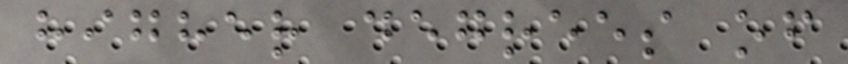higher degrees of
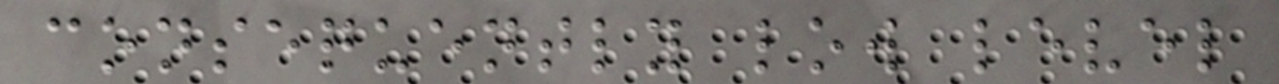consequently low level
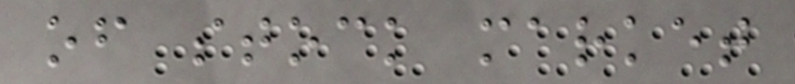of stock market
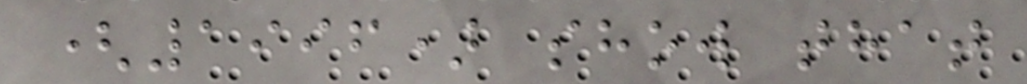(1996) show that
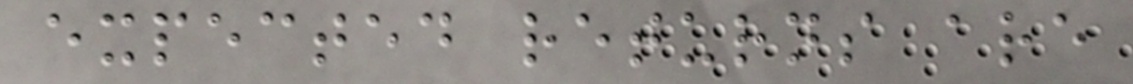expected returns are
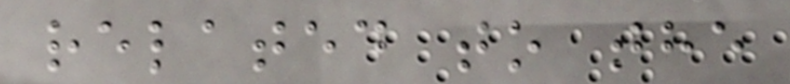related to the
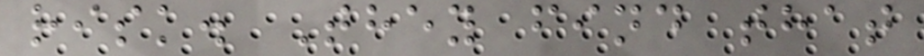risk. They find that
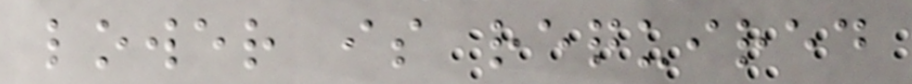lower is required
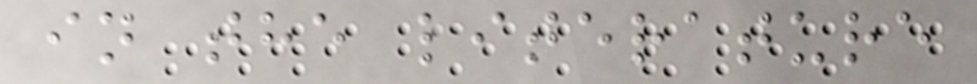in the literature
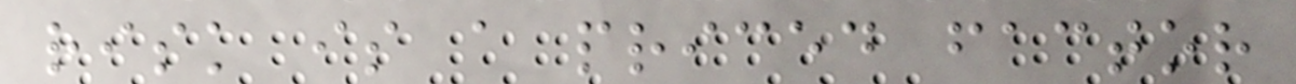risk is a priced factor
